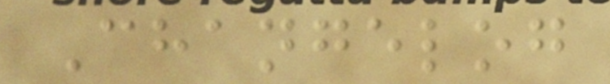Changelog
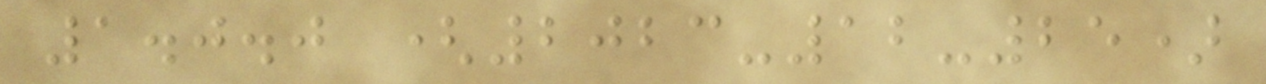1.0.0 (2023-12-25)
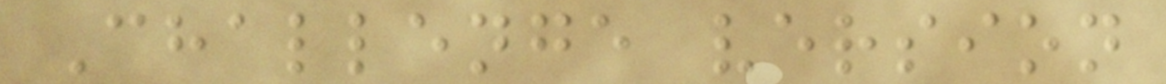Challenge version
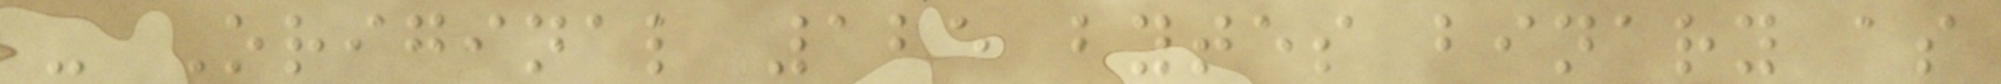- Original 125 bytes binary as
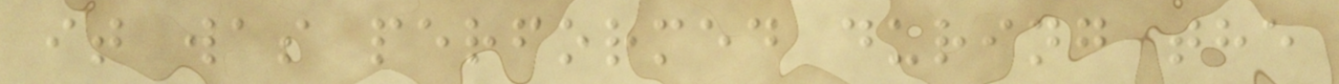it was performed during the
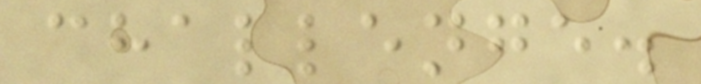challenge.
